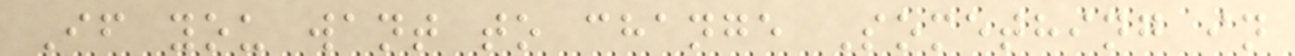If you want to change Something in
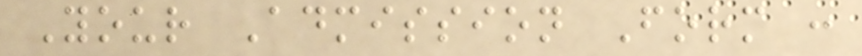Your Admission Form :
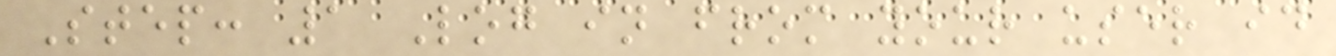Step: 1 Log in from your user id
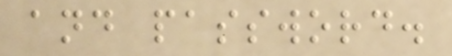and password.
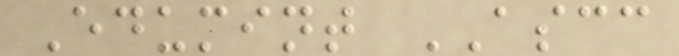Edumint ASCC
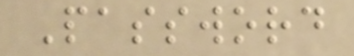Password
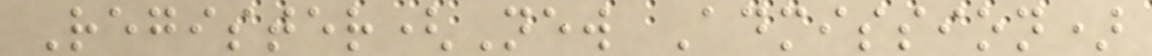Register(New Admission)
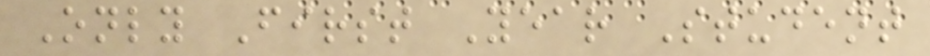Only First Year Student
